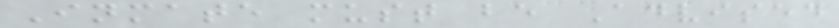Inmate must be Advised
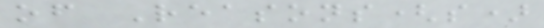of Reasons(s)
